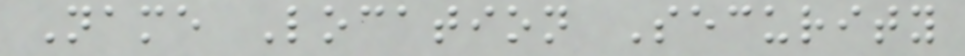Name Location Security
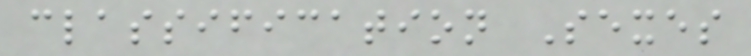classification Sexes
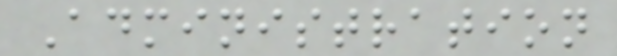Administration
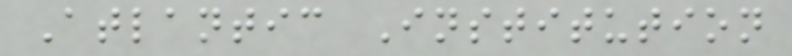Atlantic Institution
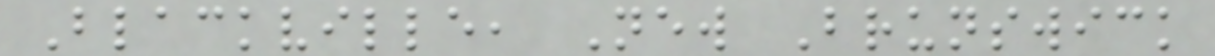Blackville, New Brunswick
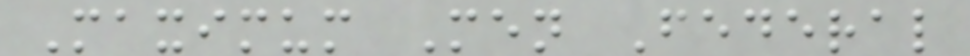Maximum Men Federal
